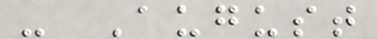- August
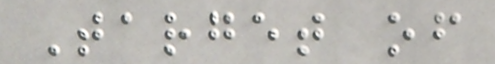Target of
